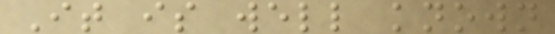It is well known
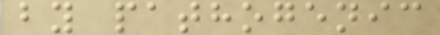by pathogenic
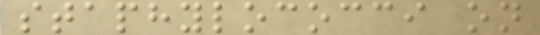staphylococci on
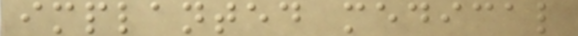implanted medical
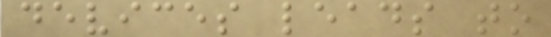devices leads to
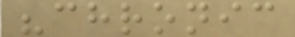"chronic
